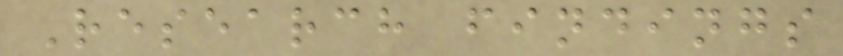Research findings
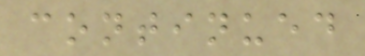continued
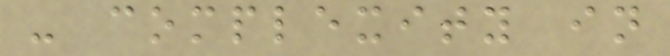- complexity in
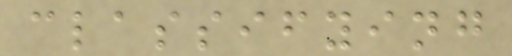classifying
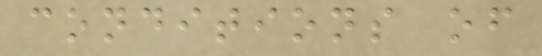conditions of
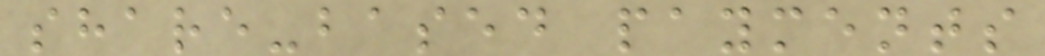share-based payments
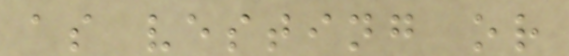as vesting or
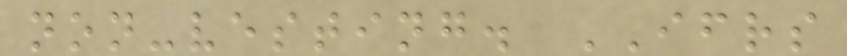non-vesting. IFRS
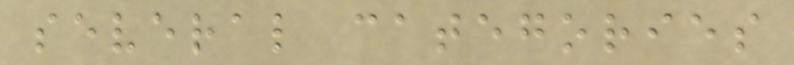several categories
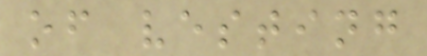of vesting
